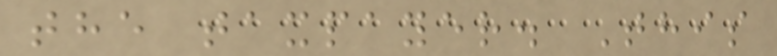the taxpayer. This
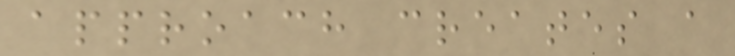approach creates a
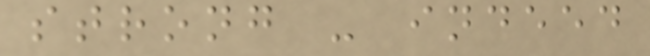strong - indeed
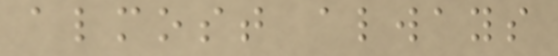almost always
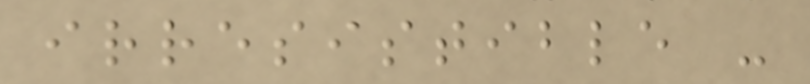irresistible -
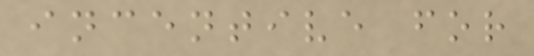incentive for
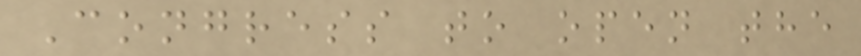Congress to open the
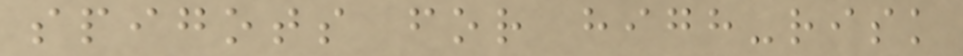spigots for high-risk
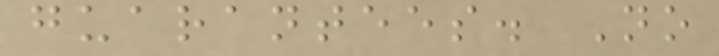guarantees. No
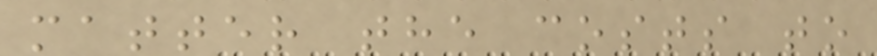matter the costs to
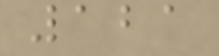121
